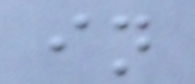in
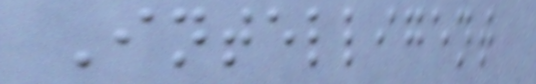Intelligent
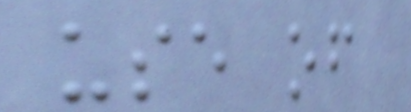use of
